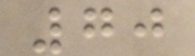70
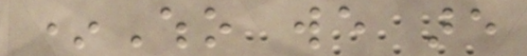*Who we are
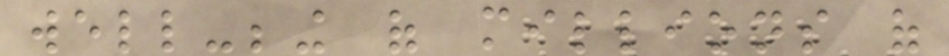well-being of millions of
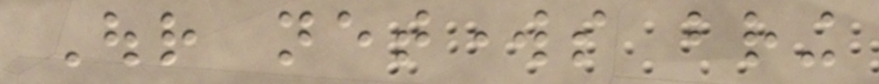Our networks bring
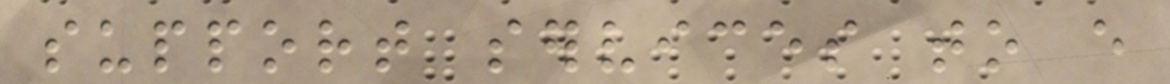support services to every
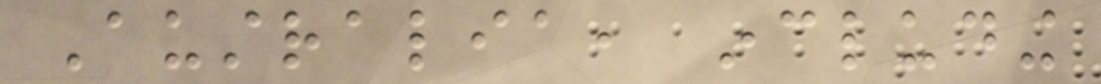Australia, including
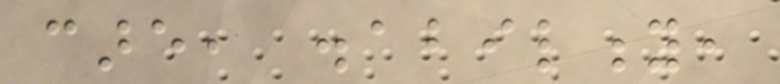care, disability,
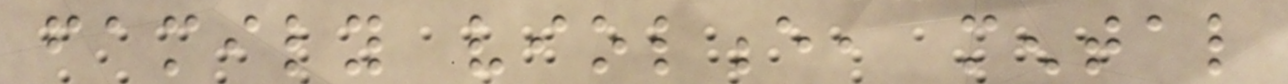family violence, mental
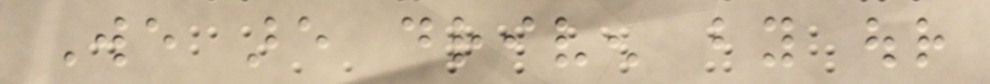We are driven by our
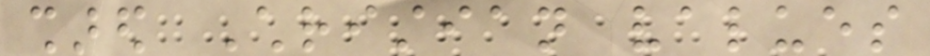shared Christian values
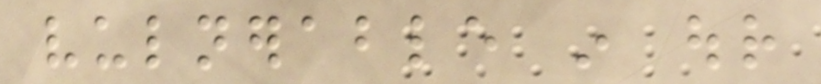vulnerable in our
